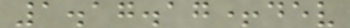1.17.17+dev
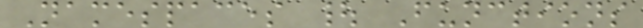Namespaces | Functions
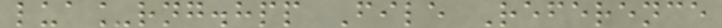lua_rng.hpp File Reference
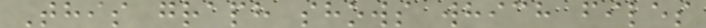This graph shows which files
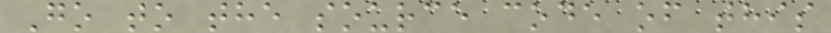Go to the source code of this
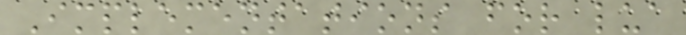Implementations for lua
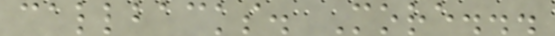callbacks. More...
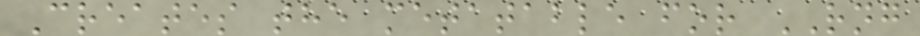Creates the metatable for RNG
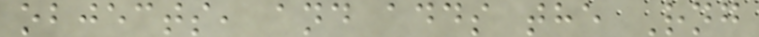objects, and adds the Rng
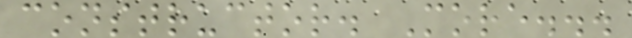constructor. More...
